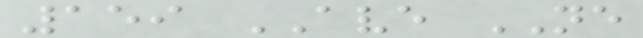159 AVE NE
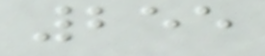255
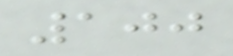100
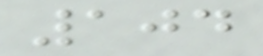104
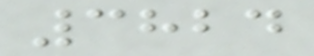3824
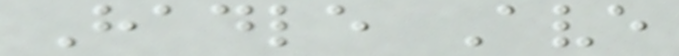Hadle Ave
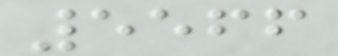5566
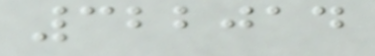322014
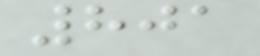801
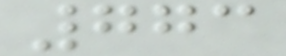773
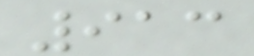913
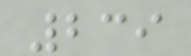239
